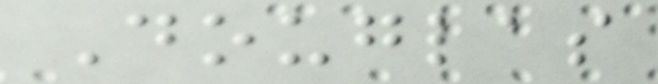Douglas
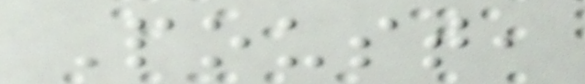Poust,
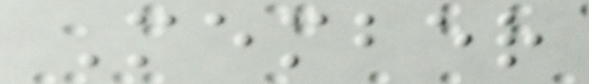Member
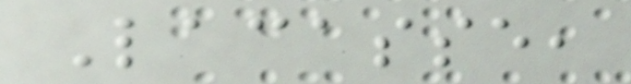Lacasse,
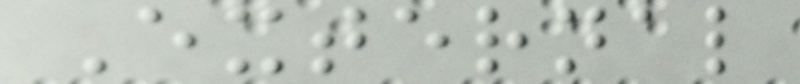External
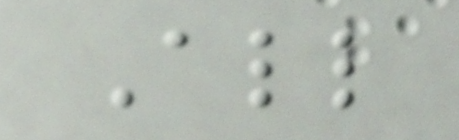All
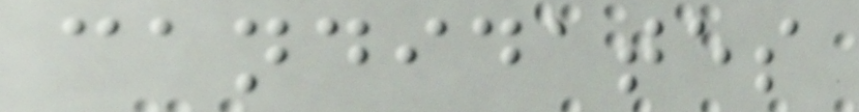candidates
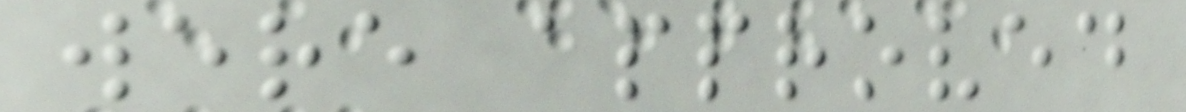were approved
